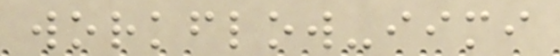workflow-iimi
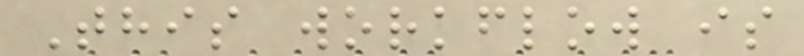This workflow is
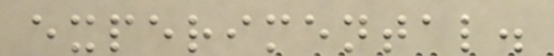experimental.
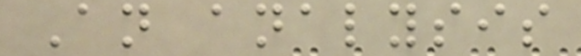An analysis
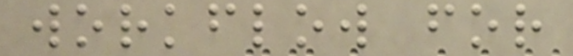workflow for
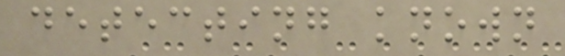detecting known
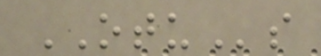OTUs
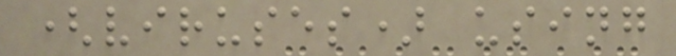(viruses) using
